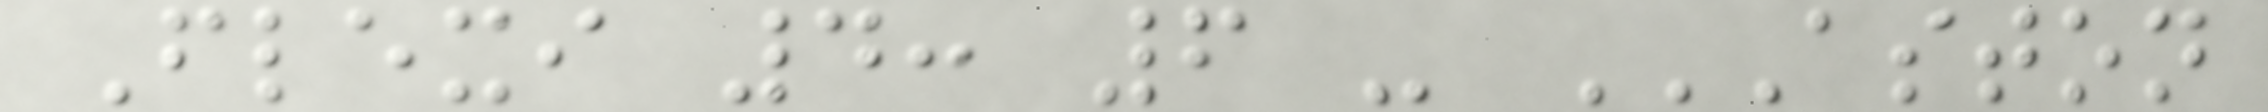Flexi 4: 6 - ASTON
